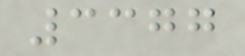3377
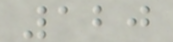120
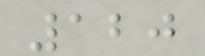120
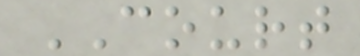COURT
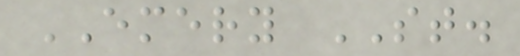EMERY ST.
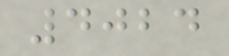4024
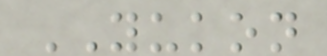YUKON
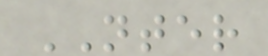NTER
